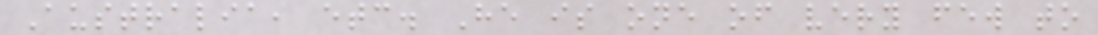Australia, etc. He is one of very few to
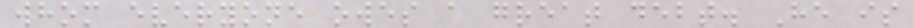whom everyone owes a great debt. He is
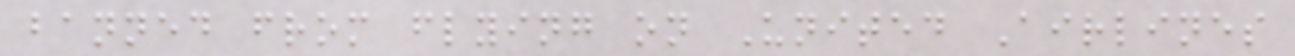banned from flying on United Airlines
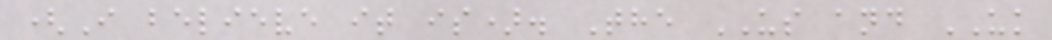(I believe it is). The US and UK
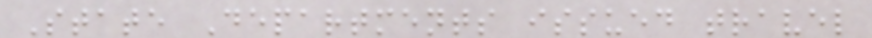State Departments issued travel
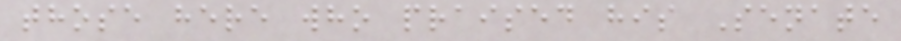those here who praised his Senate
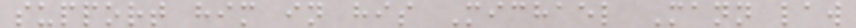support him in his Michael Mann law
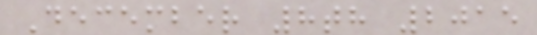December 8th 2015
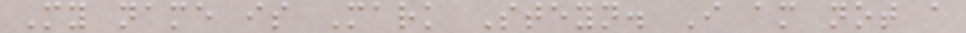My name is Mark Steyn. I am not a
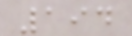194
